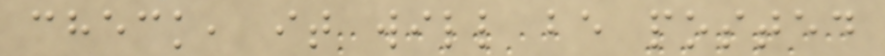check, it will be posted
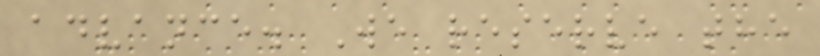advance. We reserve the
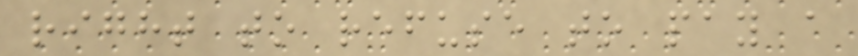right to refuse to pay a
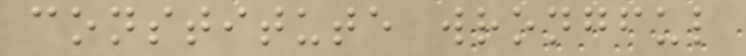constitute wrongful
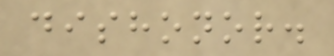dishonor.
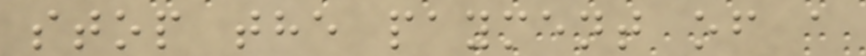stop the payment of a
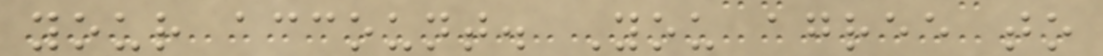your account. You agree to
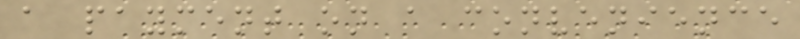a payment on a convenience
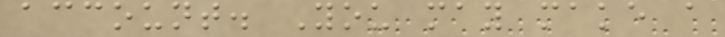account. You may make a
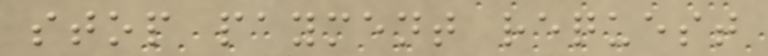stop payment request
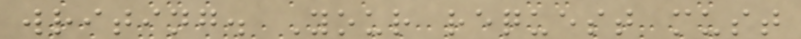writing. Your request must
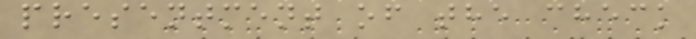presentment of the check
